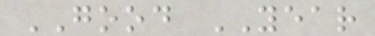GOOD YEAR
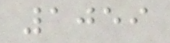1059
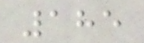185
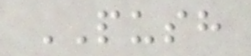PUSH
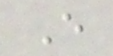E
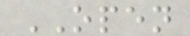OPEN
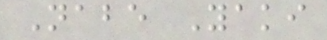Nabe Yaki
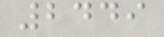2449
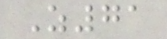Z71
